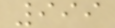999
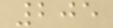205
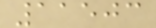11503
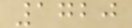1720
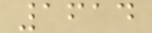1614
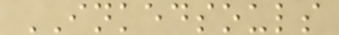INKEDSOULS
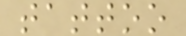tattoo
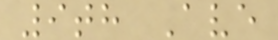9th Ave
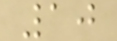10
